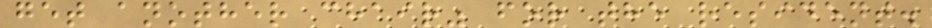get another chair" for the resident.
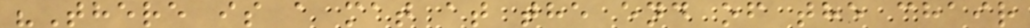"There is a mat at the end of the chair
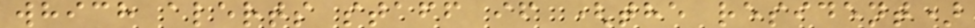which alerts staff if (the resident)
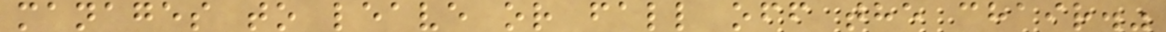manages to leave or fall off the chair."
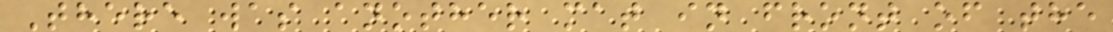There was another mat in front of the
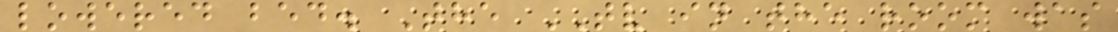lowered bed. The TV in the room was
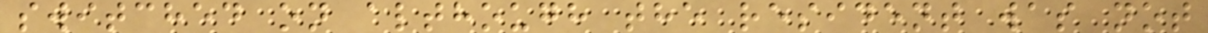switched on although the resident was not
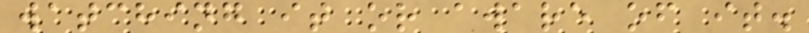watching it or aware of it.
